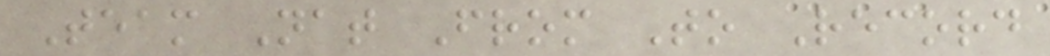Team Nat From To Record
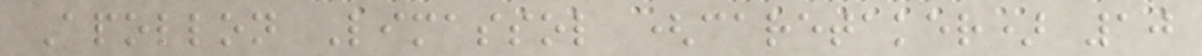Apollon Limassol (caretaker) 10
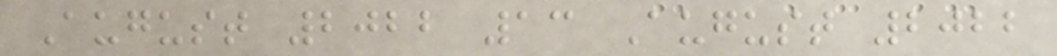August 2022 13 August 2022
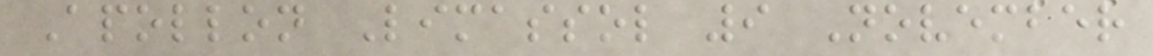Apollon Limassol 9 November
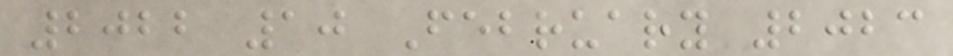2022 10 February 2023
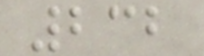232
